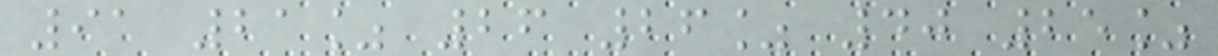91 21% 26 26% 40 25%
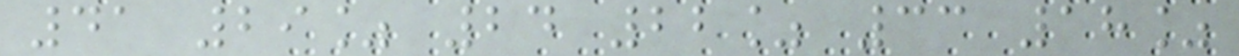41 29% 24 22% 33 18%
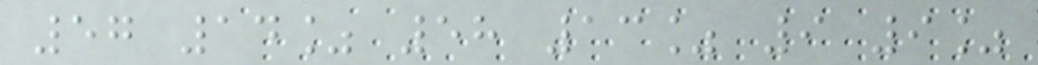57 14% 58 13% 9 9%
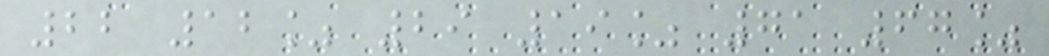22 12% 29 19% 71 67%
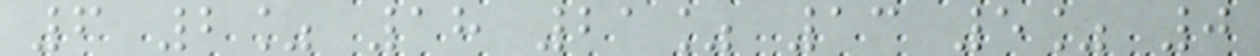6 2% 18 21% 13 5% 0
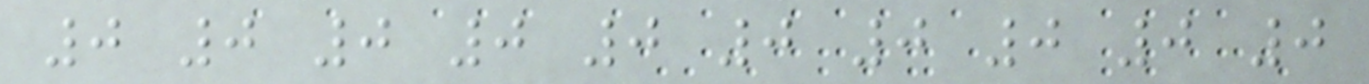0 0 0 0 0 0 0 0 0 0
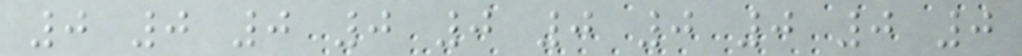0 0 0 0 0 0 0 0 0 0
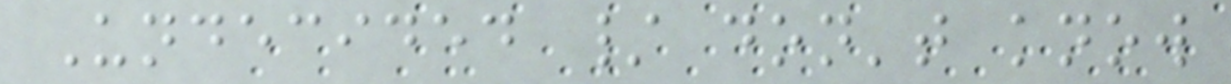Undecided / don't know
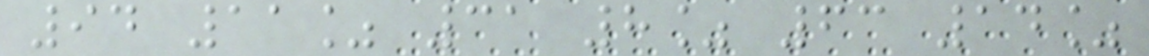94 11% 31 8% 63 14%
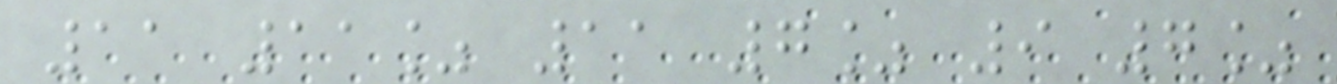11 11% 11 7% 9 7%
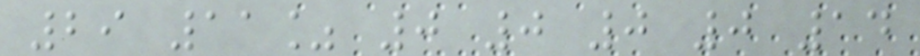29 11% 0 0 0 0 14
